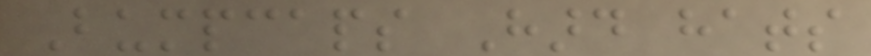Bumpcaps Hard hats
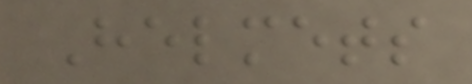Helmets
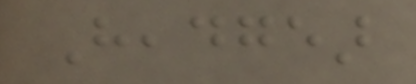Headgear
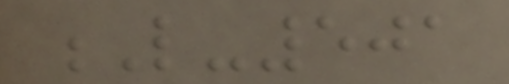L-501
